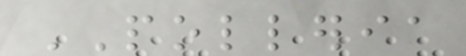POLLERIA
